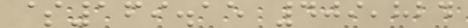$169.15 409,824
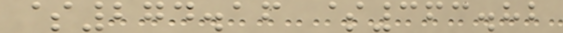$274.16 $363.82
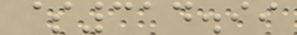$314.99
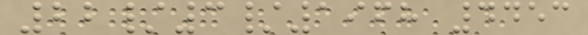22/3/1968 4453
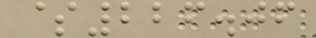$226.06
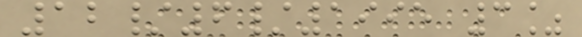12/6/1995 3%
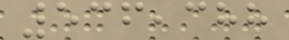536,388
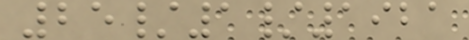25/1/1921
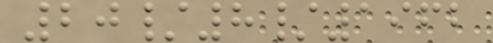20/8/1962
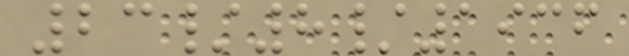23/8/1936
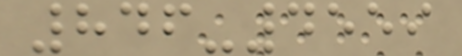846-4559
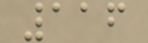116
